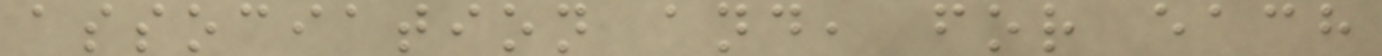association and, for each
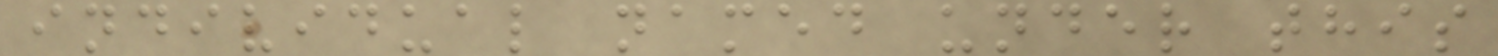individual named under this
